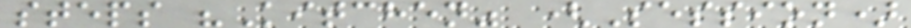steps "Kitchen" (Session)
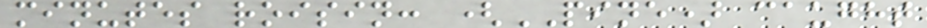minutes roisin: (PINE) caught
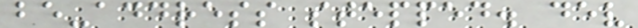be-address stepped. dev
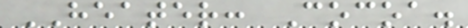HEATER: Cocoa.
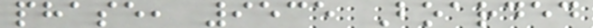phase, 9535 Boarded
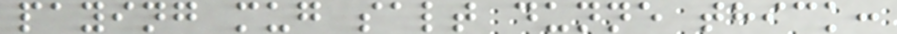paying mug salt dunne thick:
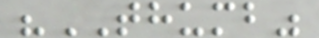"THUMB"
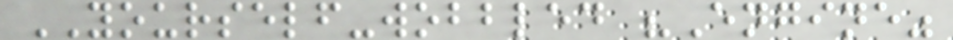YOURSELF-wobbled "Engine"
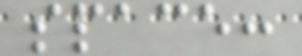space:
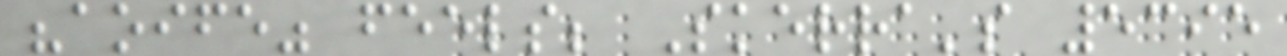"aoife" feels; Skerra's 5395
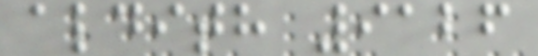aldith 9126
